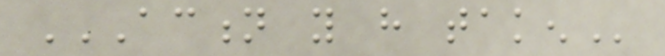ACTION YOU HAVE TAKEN
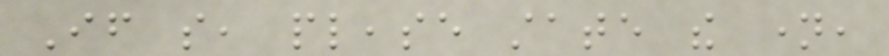If so, please state the name,
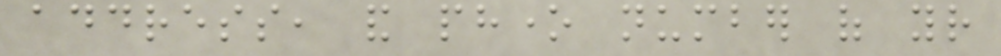address, and phone number of your
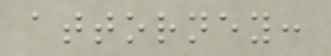attorney:
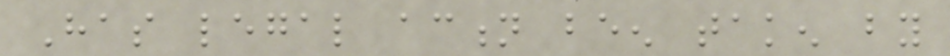Has legal action been taken by
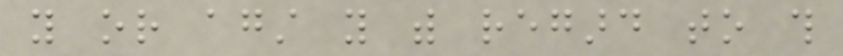you or against you with regard to this
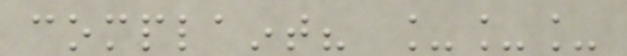complaint? ___
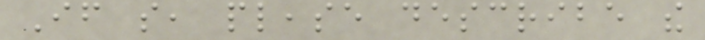If so, please describe the
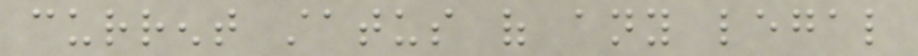current status of any legal
